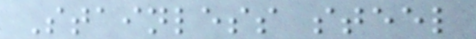Stainless steel
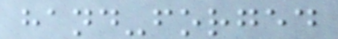hand-forged
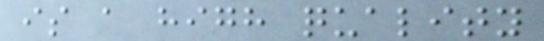is a high quality
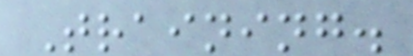Training.
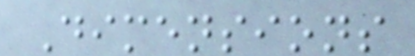Dimensions
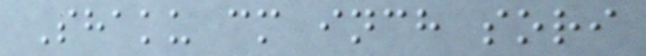Shaku cm inch sori
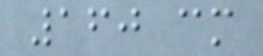160 cm
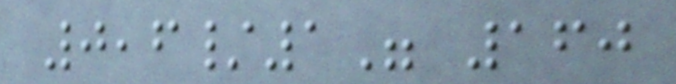0,6/1" 160
